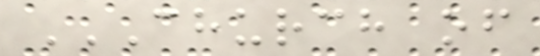CHURCH OF
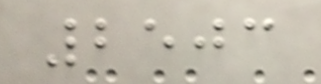2503
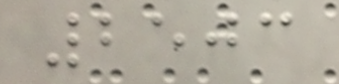2503
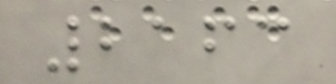2163
